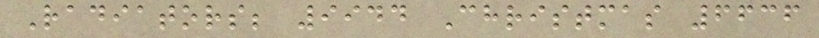Radiators; 9944 Christmas 6636
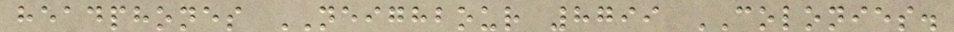headphones NEIGHBOUR 8799 COLONIES.
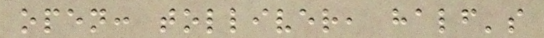open: tolliver, half's
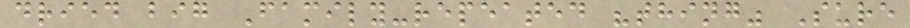dried big Family-repeated "thing" Sure
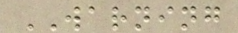WARNING
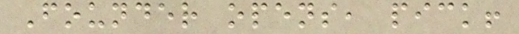Founder opens, pick!
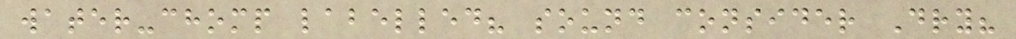water-chomp labelled? sound consider Dry?
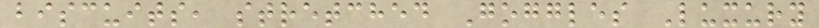biscuits, stretched Goggles Luxury
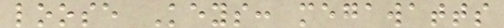loose Keys: megawatts
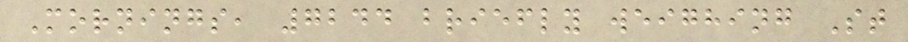Mornings, 7244 briefly weighing St
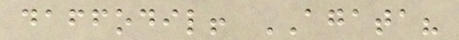daffodil! AGATA?
